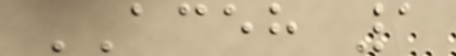ACEH 1
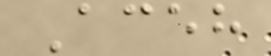Aceh
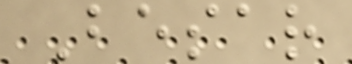Besar
